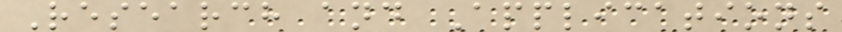Research and Applications
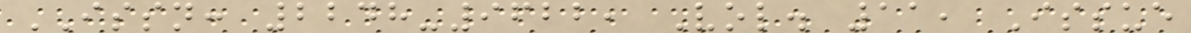ISSN: 2248-9622, Vol. 11, Issue
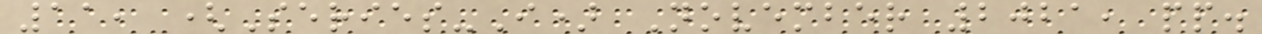11, (Series-I) November 2021, pp.
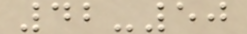42-50
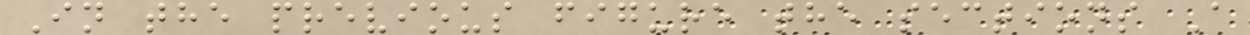In the previous figure the sections A
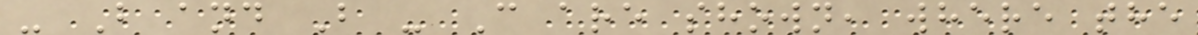- B and B - C are shown, where the
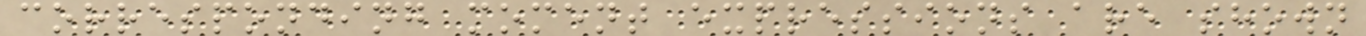corresponding moment expressions are shown
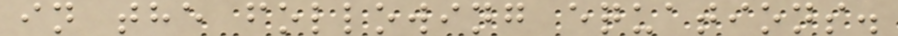in the following equations.
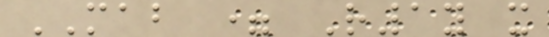MAB = R1y x
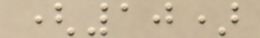(10)
